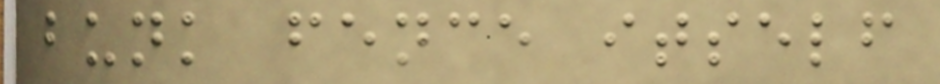bunk fence itself
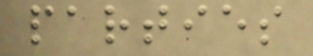parties
